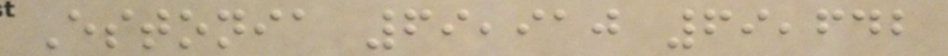Estonia 69,910 69,642
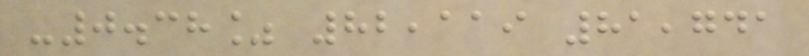-0.38% 82,119 81,741
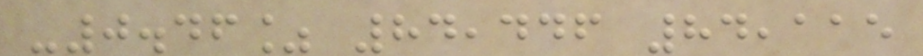-0.46% 84,446 84,115
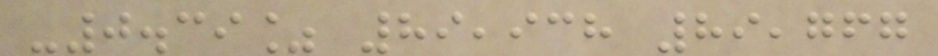-0.39% 89,938 89,767
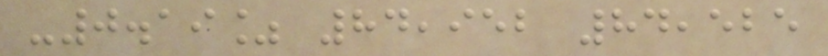-0.19% 84,952 84,525
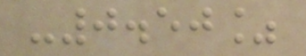-0.50%
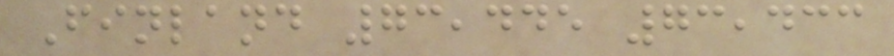Finland 73,445 73,433
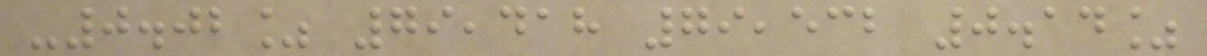-0.02% 79,418 79,532 0.14%
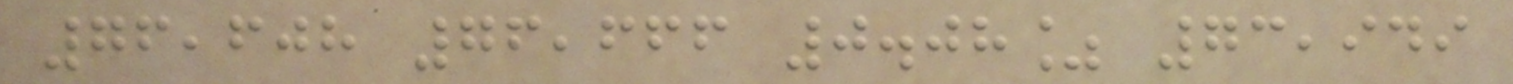76,608 76,666 0.08% 73,949
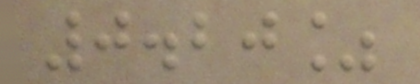0.20%
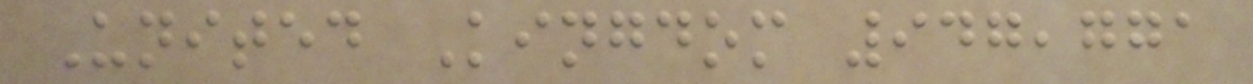United Kingdom 947,771
